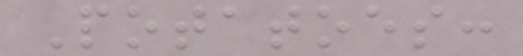Potatoes:
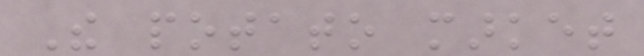The potato market
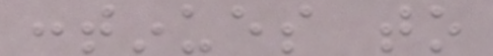continues to
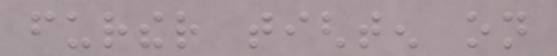further tighten on
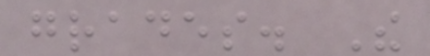grades. The
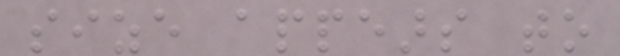size appears to
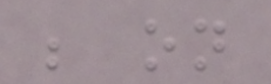be on
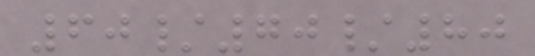60/70/80
